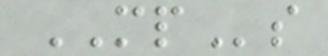MPs
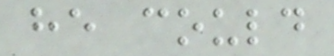he could
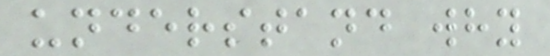understand why
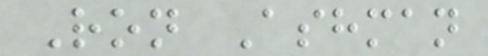Ron Ashman
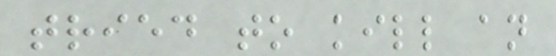tried to kill an
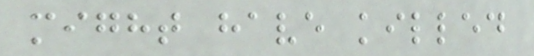might have killed
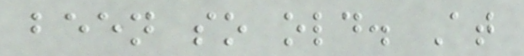been so old. At
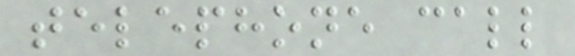telephone call
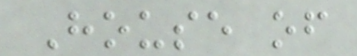House of
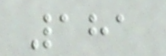181
